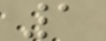1
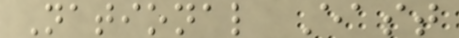National East
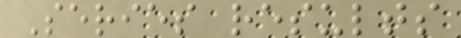Series results
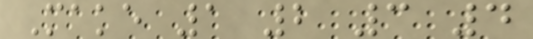Make 1 2 3 4
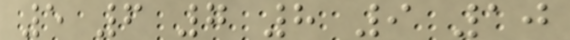5 6 7 8 9 10
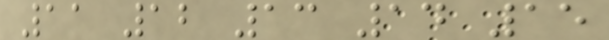11 12 13 14 15
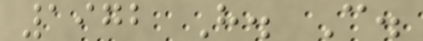1972 H. C.
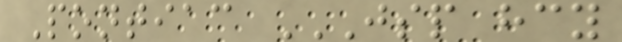Pontiac JSP HCY
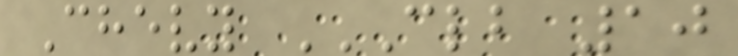Chevy CLB 10
